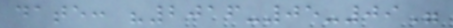date: "2016-05-09"
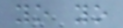yo yo
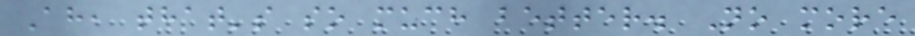Ah, that's so much better. No more
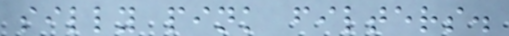silly pink filters.
